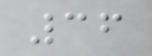36
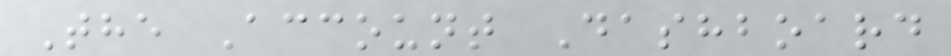The Account Dashboard
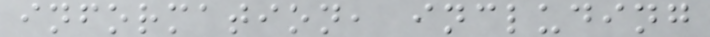information, including
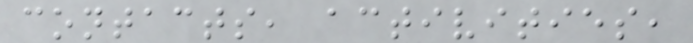contacts, activities,
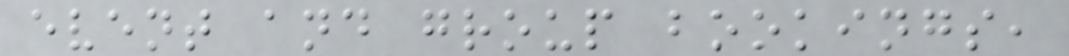event and group bookings,
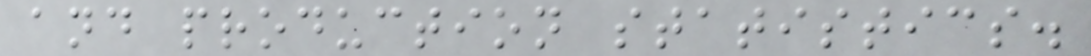and production statistics.
